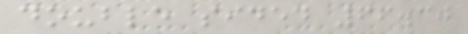double sided 66.30
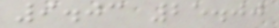9.03 25.00
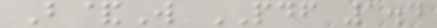B&W PDF 1.4
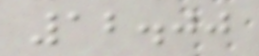12.00
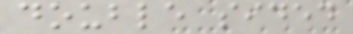double sided
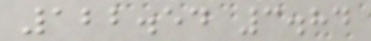122.54 3.84
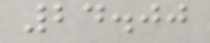24.00
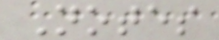Notes
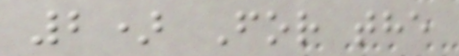2) For the
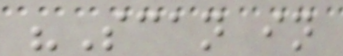"Scan in
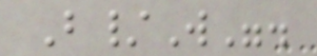B/W".
